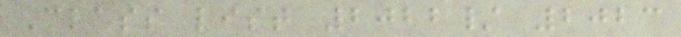Class list 2022/ 2023
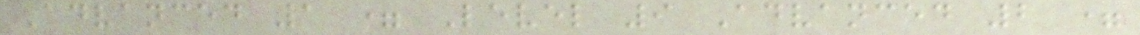Advanced 1 = Level 9 Advanced 2 =
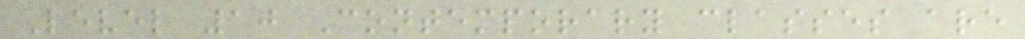Level 10 Contemporary classes are
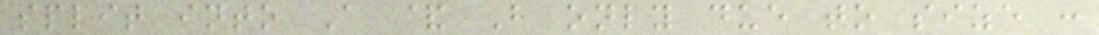split into A & B only due to size :
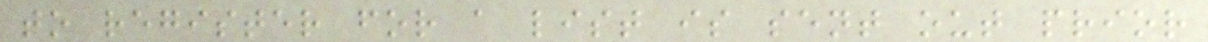to register for a list is sent out prior
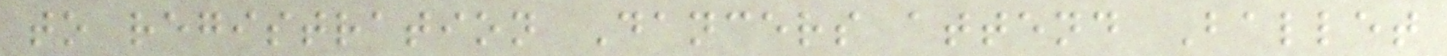to registration Dancers attend Ballet
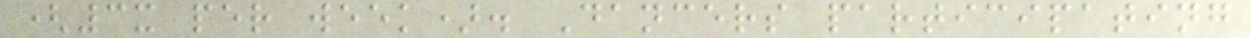(3x per week). Dancers participating
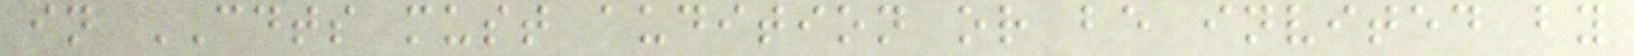in CDTS must audition or be invited by
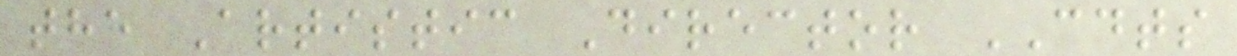the Artistic Director CDTS
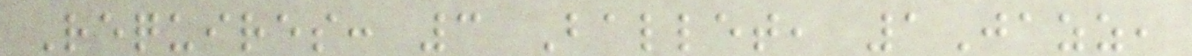Requires: 3 Ballet, 1Jazz,
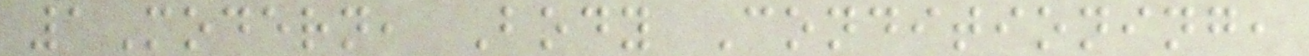1Modern, Body Conditioning,
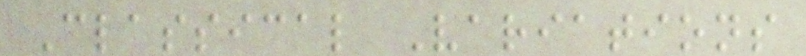Classical Variations
